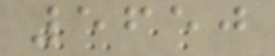5650
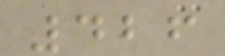426
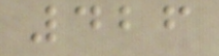426
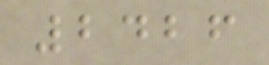2426
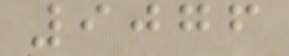9076
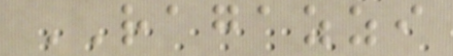RAGAZZI
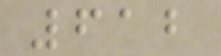612
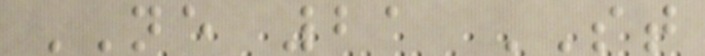NE 21 ST
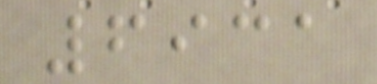6931
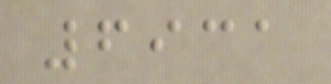6931
